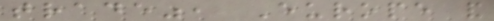trade", Europe and
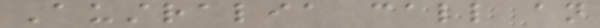Australia call an
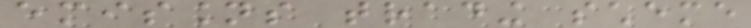emissions trading scheme
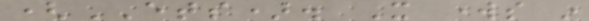(ETS). It works in
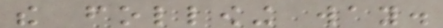the following way.
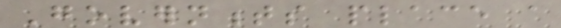Governments place a
